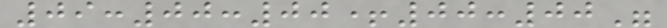09:00:00+00:00"
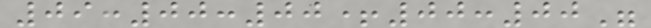09:00:00+00:00"
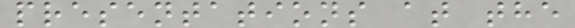presentations at the
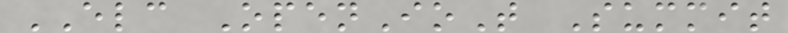ELC OpenIoT Summit
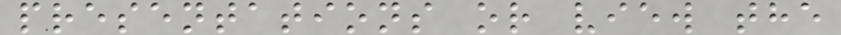presentations or view the
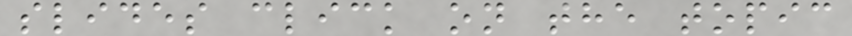slides click on the topic
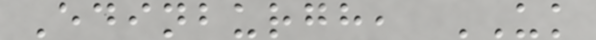Edinburgh, UK
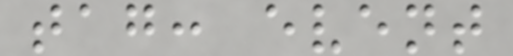tag: event
